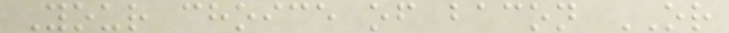Your choice of bacon OR
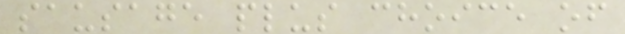sausage plus choice of
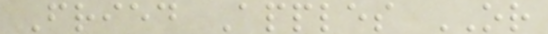Fried Apples OR
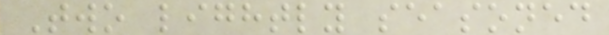Two lightly seasoned
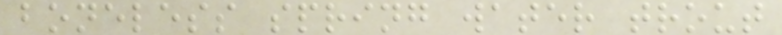boneless spring water trout
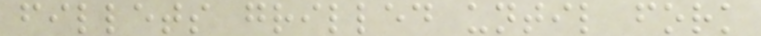fillets grilled until fork
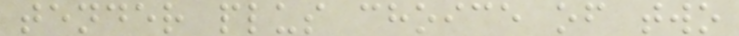tender plus choice of two
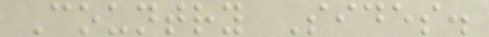Country Sides.
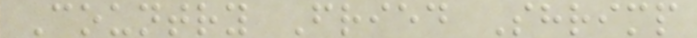Country Fried Shrimp
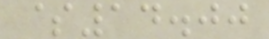$14.00
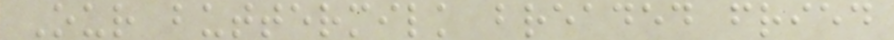Our buttermilk breaded fried
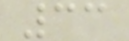33
